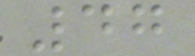47
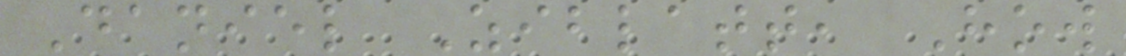Daniel Ziblatt, How
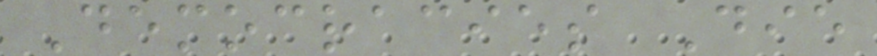Democracies Die
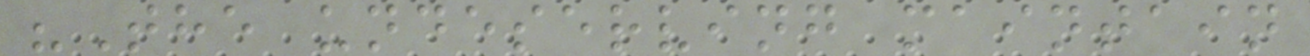"The undeserving maintain
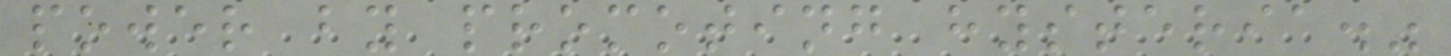power by promoting hysteria."
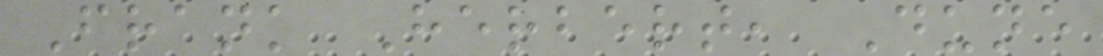Frank Herbert, Dune
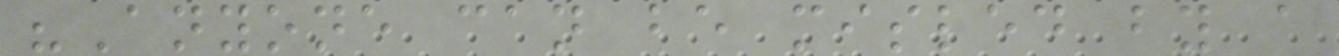"Anyone can be misled by a
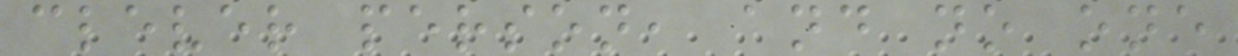clever person, and no one
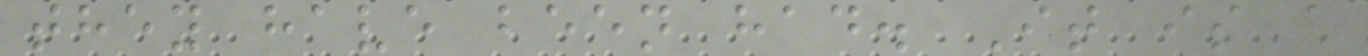they have been had. It is a
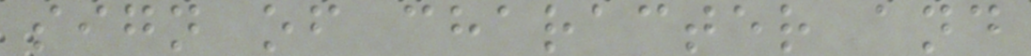sign of character and
